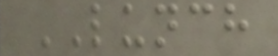LUNCH
